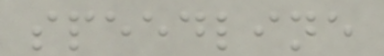speedline
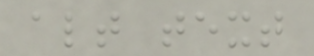alt text
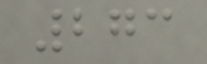273
